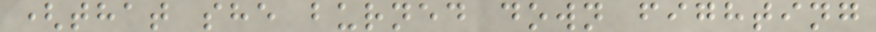(that she burned down fighting
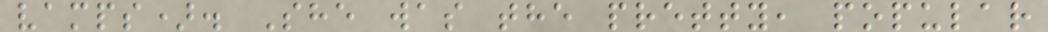vamps). She was the pretty, popular
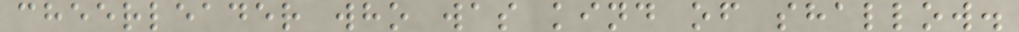cheerleader who was kind of shallow.
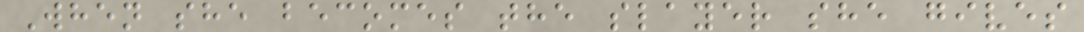When she becomes the slayer she gives
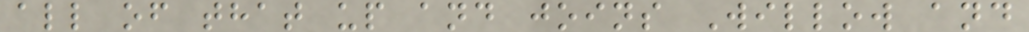all of that up and joins Willow and
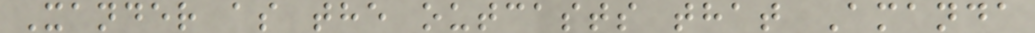Xander as the outcasts that Amanda
